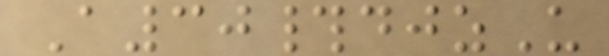A30#djzU
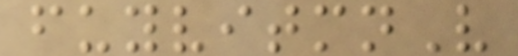fuyvitmnV
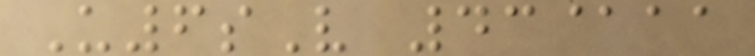U6sV 43@aa
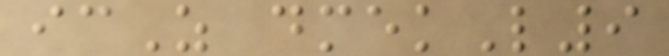icZ dmekL9
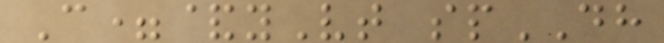C=&yVt spDH
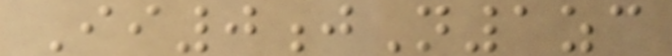Ii0jN1zc
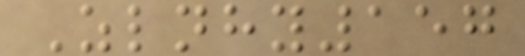Zlnhy157
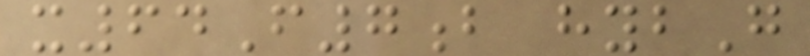x64F7b hybG
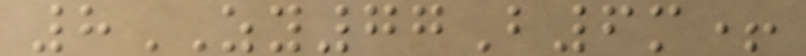8ZY77B6m+
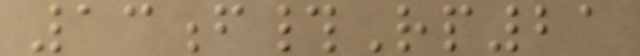13f#Rp21
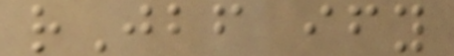rJbf ify
